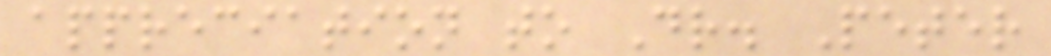appreciation to Dr. Peter
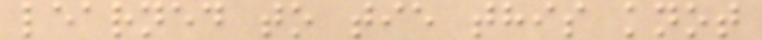learned to tie this knot
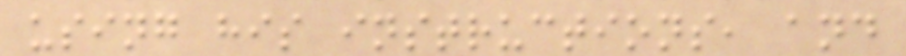using his instructions, and
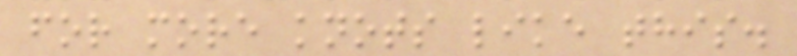for more knots like this.
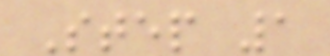Step 1
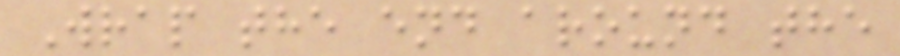Wrap the end around the
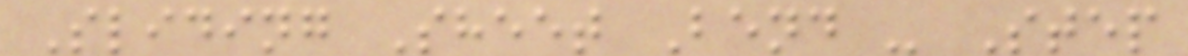Sliding Sheet Bend - Step
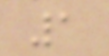1
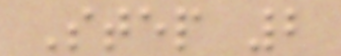Step 2
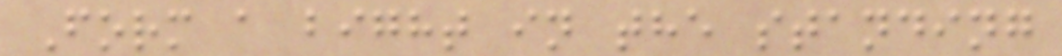Form a bight in the standing
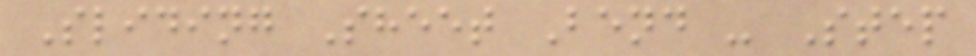Sliding Sheet Bend - Step
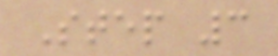Step 3
